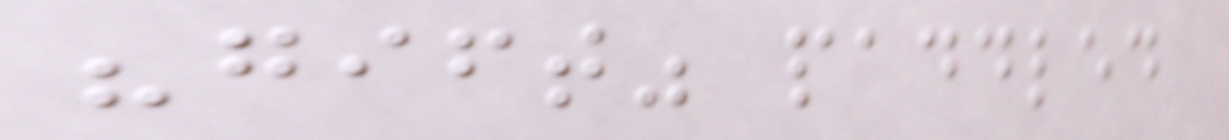"gift" paddled
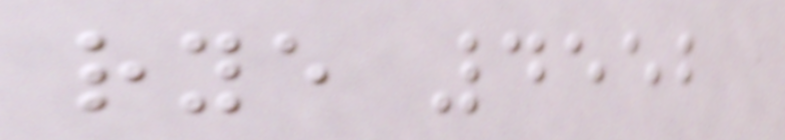rye 4552
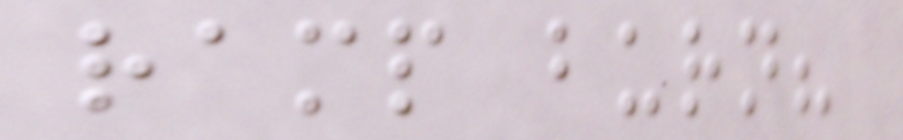ramp burn?
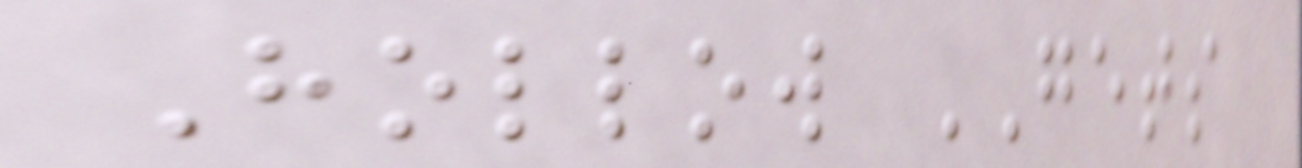Hollow GETS
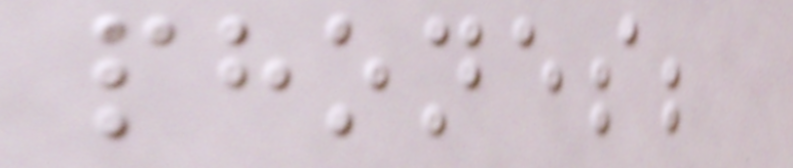phones;
